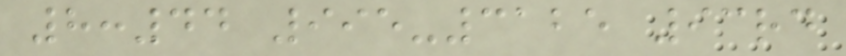8:44 995-3125 93rd
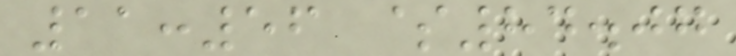11:56 $84.07
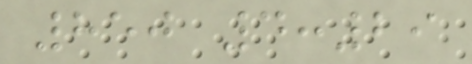850 4:29
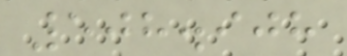508.908
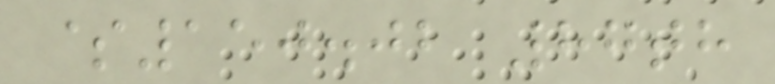$150.02 87th
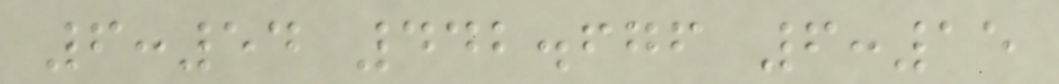6:54 442.676 6:15
